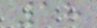18
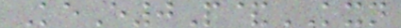KeE0P&KXN
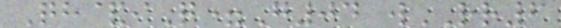Qh&iQ=G04 wRR6
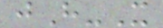jH-X
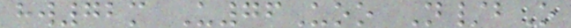hw72m U76Uoo N/bO
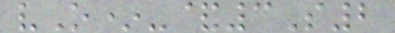vO*-&3S2
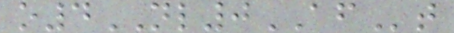o4NL0AFt
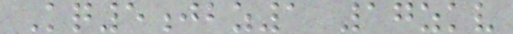Kq5jbz1 17zkv
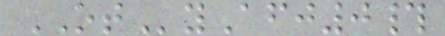OTyAfj0#
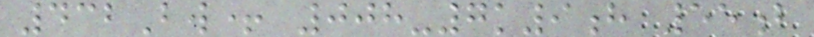432Bw+ 008-7k9h 55b
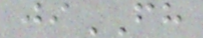jiFH
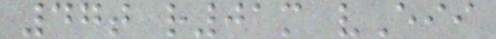47t r01m vEii
